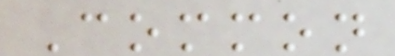Common
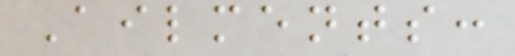Ailments:
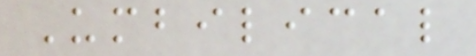Umbilical
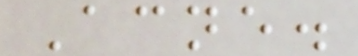Acne.
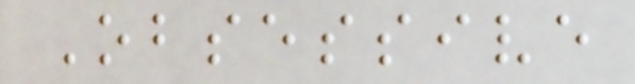Obsessive
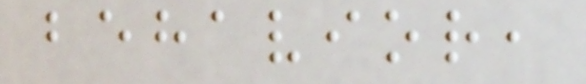behavior,
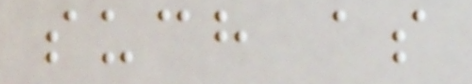such as
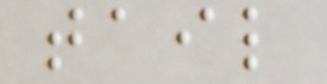tail
